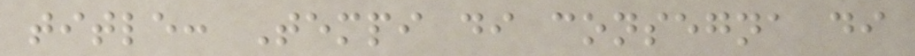title: Tempi di consegna di
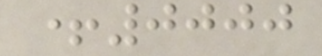+0000
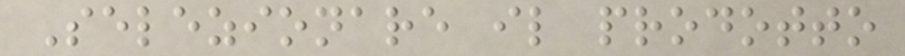Selezionare il prodotto
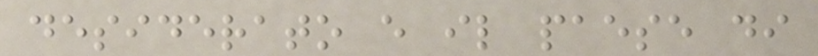desiderato e il paese di
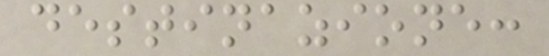destinazione:
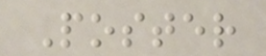Poster
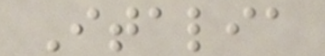Italia
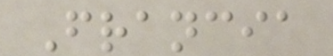Francia
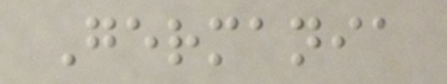Germania
